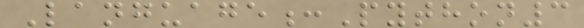Language:Python3
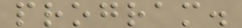program.
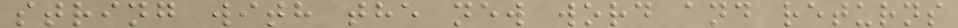string with the new word and returns
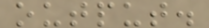output.
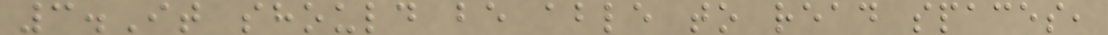3.It should be able to read spaces,
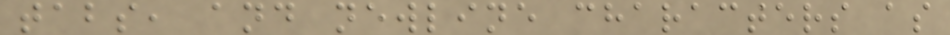tabs, and newline characters as
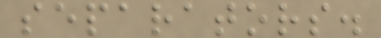separators.
